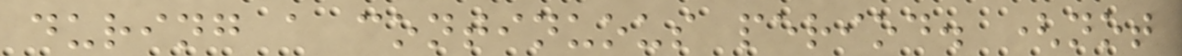during a continuous period. (not
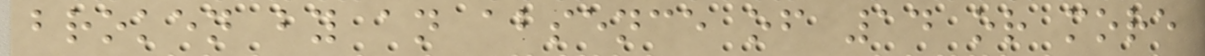broken by an absence of 14 or more
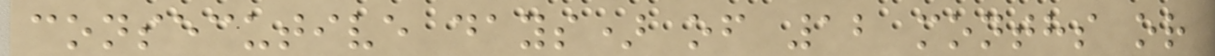consecutive days) of 12 months or
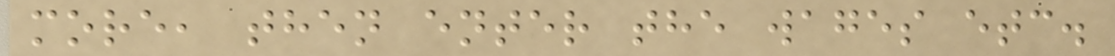more, then enter the wages etc.
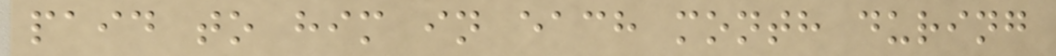paid to him in each month during
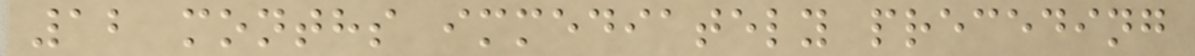12 months immediately preceding
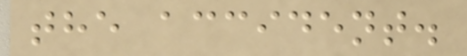the accident.
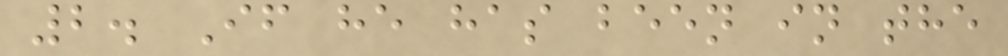2. If he has been in the
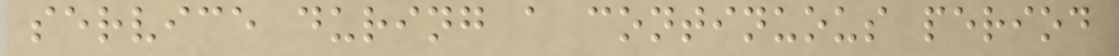service during a continuous period
